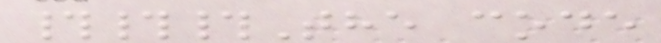###The code
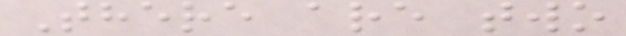There are two
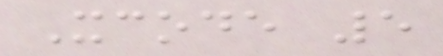Xcode 5
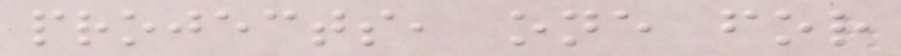projects, one for
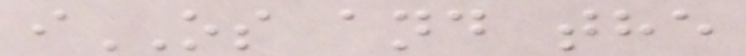iOS and the
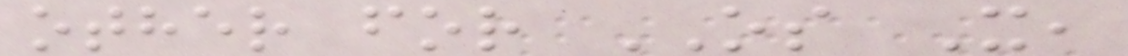other for OS X,
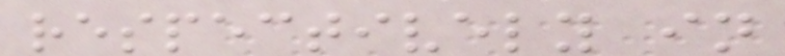respectively in
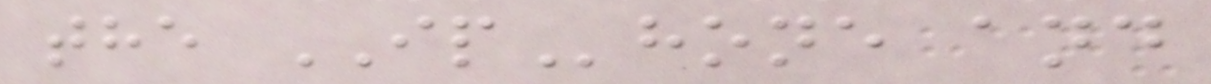the IPhone and
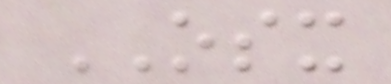OSX
